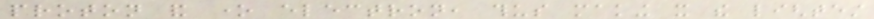proton and one electron, thus making it the lightest
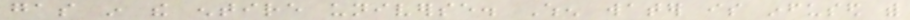gas in the entire universe. When water is infused with
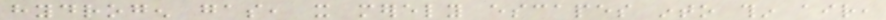hydrogen gas, it merely escapes into thin air,
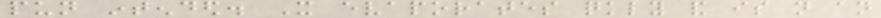pun intended. It evaporates quickly and is not an
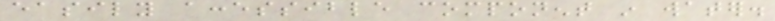easily accessible component in water.
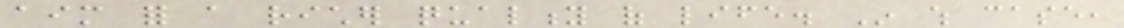aim for a richer quality of life. In which case,
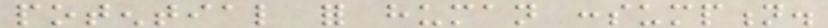potential for human consumption.
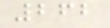262
